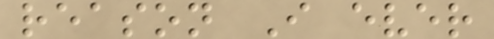reason I ever
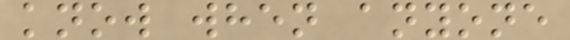know when anyone
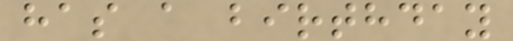has a birthday
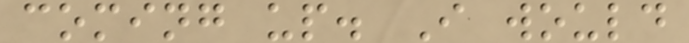coming up. I would
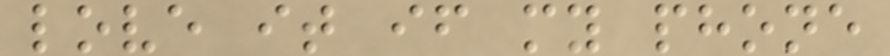love it if my phone
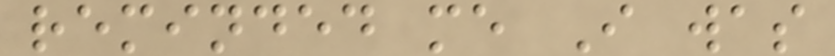reminded me I was
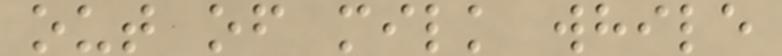out of milk while
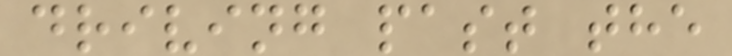driving past the
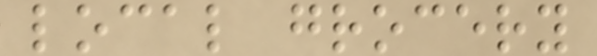local grocery
